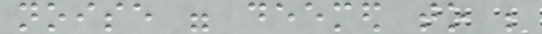noise were deemed to be
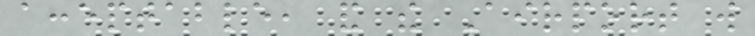acceptable, and the Airport will
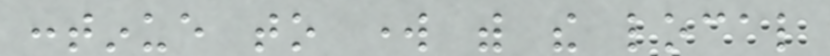continue to work with the local
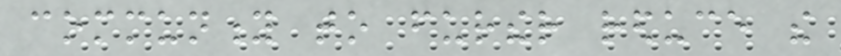community to further reduce the
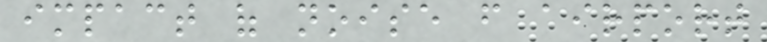impact of noise from airport
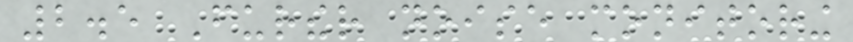2.5 Further noise monitoring
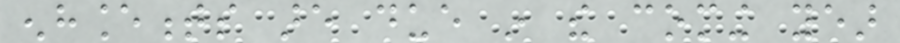enhancements are due in the coming year
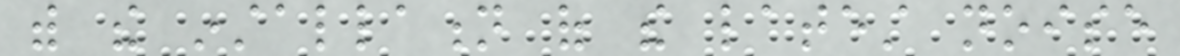with the installation of the latest noise
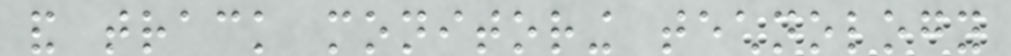and track monitoring technology
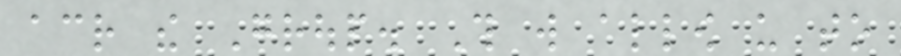across the Group. This will allow us to
